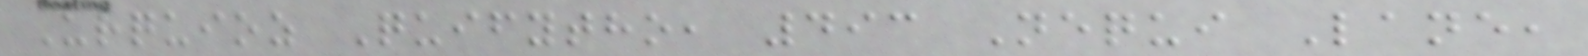Urquioz Quifytho, 493 Nequi Lane,
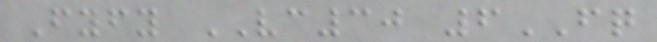Fyfy VC30 6FQ
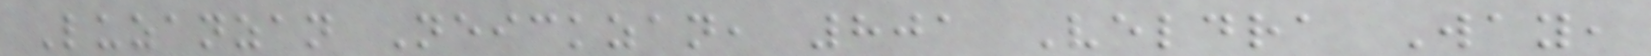Luzanzan Neickzan, 801 Veldra Way,
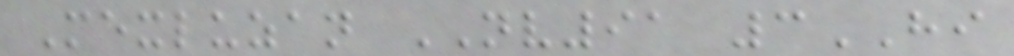Mexluzan NV91 3HI
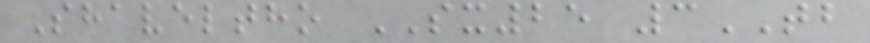Shaveltho SX25 3TB
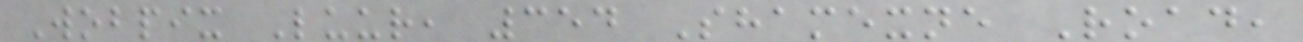Wobpix Luur, 354 Shamexne Road,
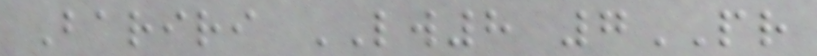Bariri LW8 7PR
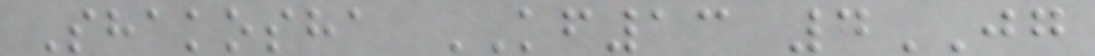Shakosha KF13 4JG
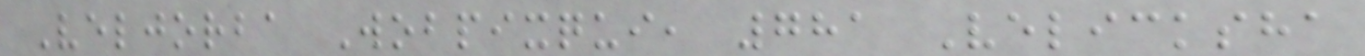Veljorba Wobpixqui, 781 Velicksha
